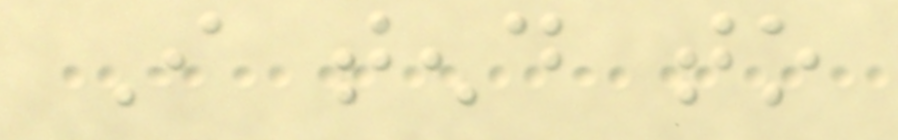I tend to
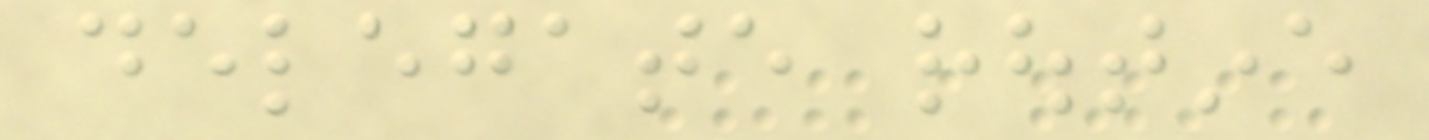delegate routine
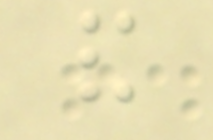and
